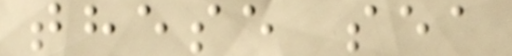these sea
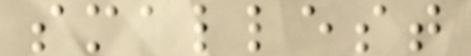smallest
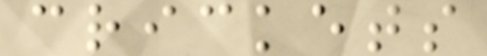crickets
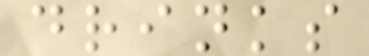drinks
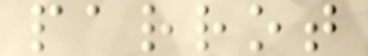parrot
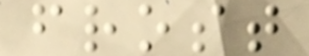frost
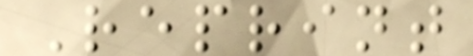Reprint
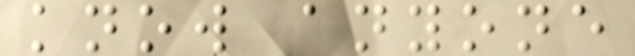know anyone
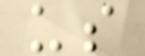us
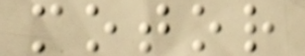motor
